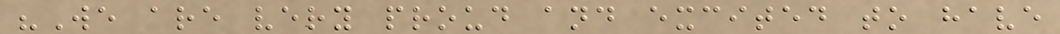"We are very proud and excited to have
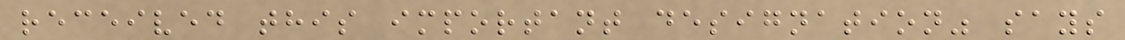received this important designation" says
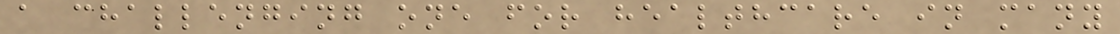a challenging one for healthcare in many
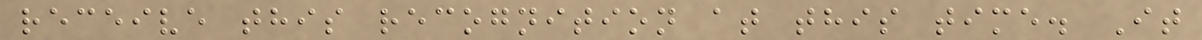receive this recognition at this time. It
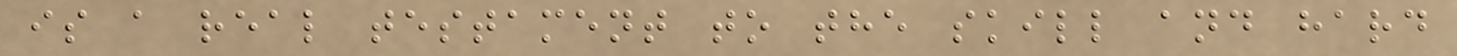is a real testament to the skill and hard
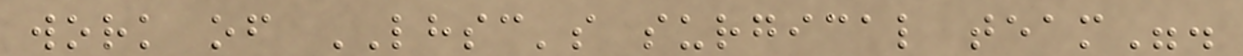work of LHSC's surgical team".
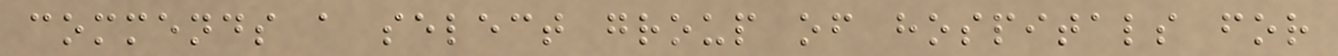commends a select group of hospitals for
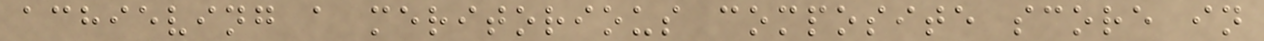achieving a meritorious composite score in
